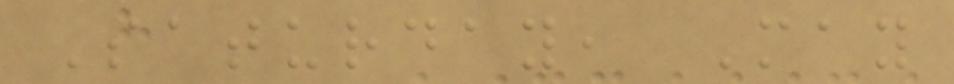Saturday, May
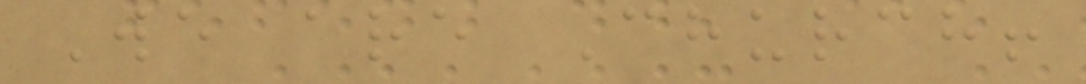We are Church!
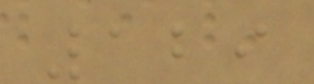129
